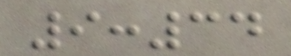9:34
